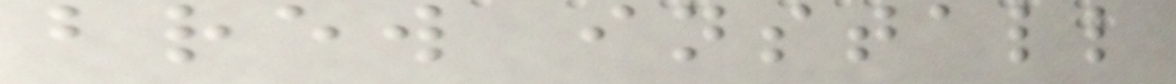brew install
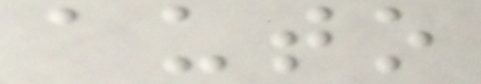auto
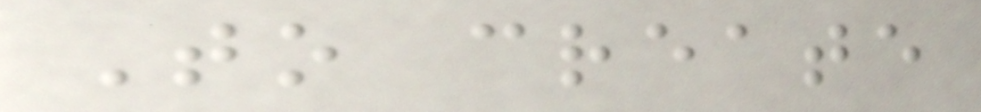To create
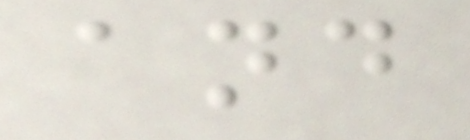and
